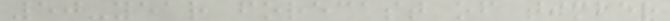50-year forecast of timber
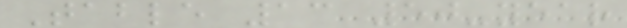Table 13 50-year
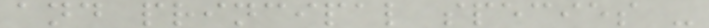and principal species -
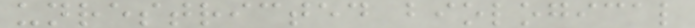unrestricted biological
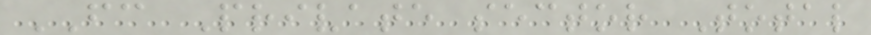FC Private sector Total
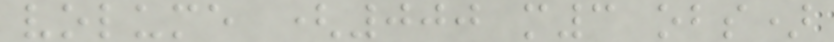volume (000 m3 obs)
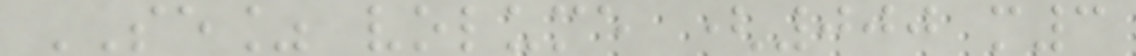SE% volume (000 m3
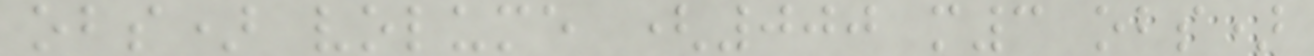obs) volume (000 m3 obs)
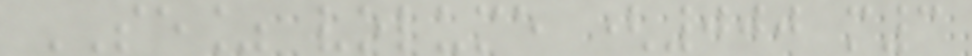SE% volume (000 m3
